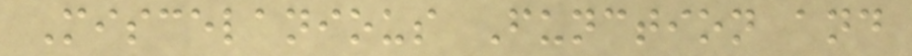Miscelanious Function and
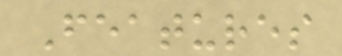Features
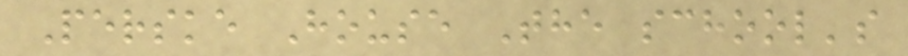Perske House The school's
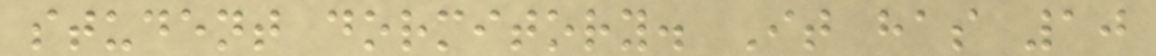student dormitory. It has 10
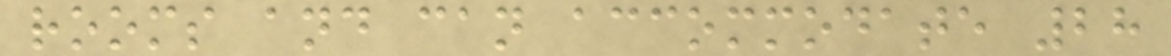rooms and can accommodate 28
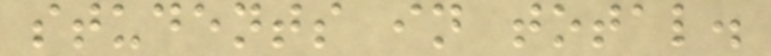students in total.
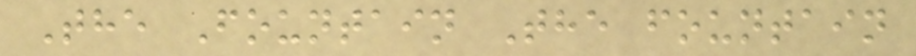The Fountain The fountain
